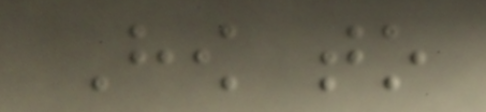How to
